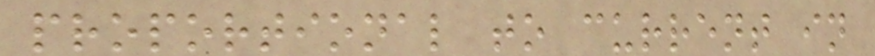proportional to current in
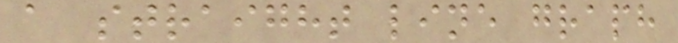a straight line graph
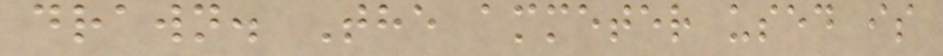drawn. The ammeter used is
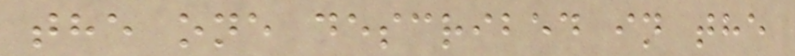the one described in the
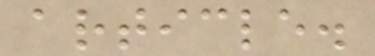article.
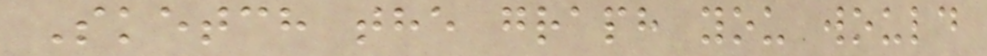Sketch the graph you would
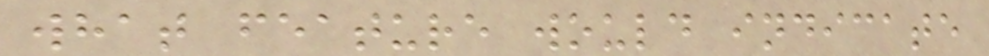what feature would indicate
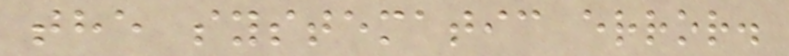the systematic error.
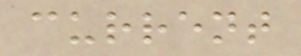current
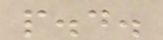p.d.
